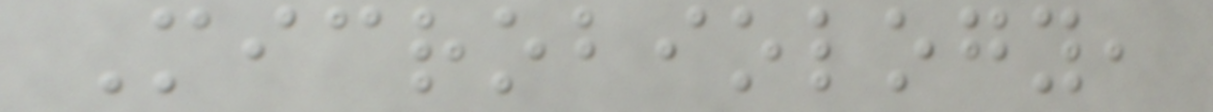Microbiology,
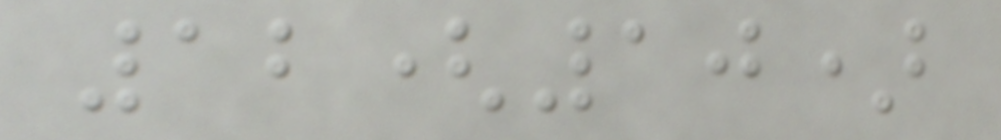12(10)
